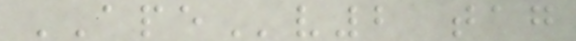APEv2 tag
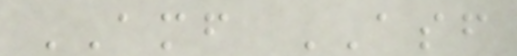AMF ASF
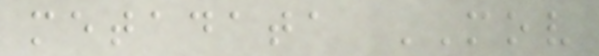metadata MOV
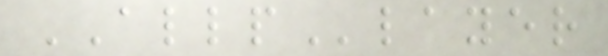ALLPlayer
